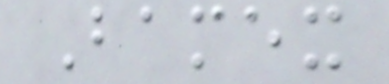Bamex
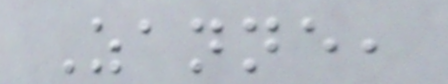Zanne,
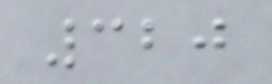320
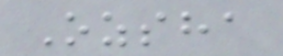Ozsha
